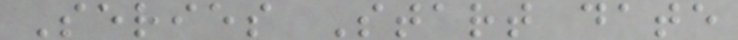Series Start date
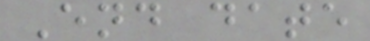End date
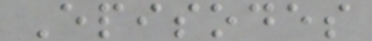Episodes
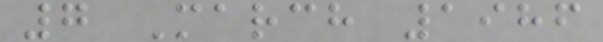7 March 1986
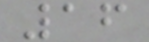16
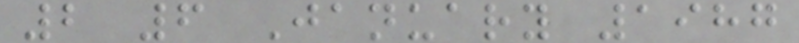2 6 January 1987
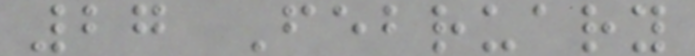27 February
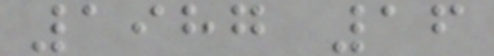1987 16
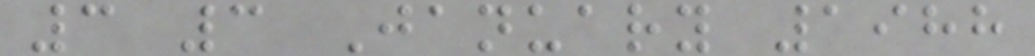3 3 January 1988
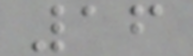16
